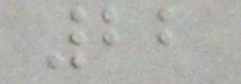22
